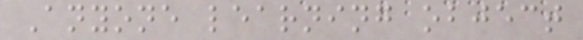Anyone learning object
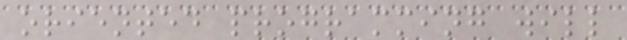oriented programming will
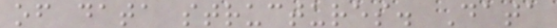of data structures. Data
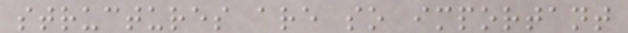structures are so important
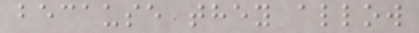because they allow
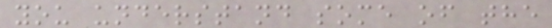you understand some of the
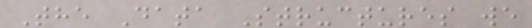The Data Structures we
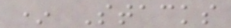* Stacks
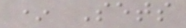* Sets
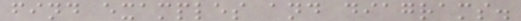find examples and diagrams.
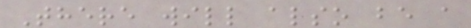There will also be a
